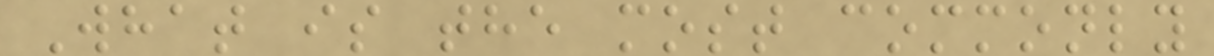What is the most commonly
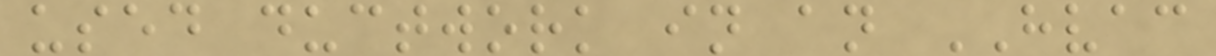used ductwork in an HVAC
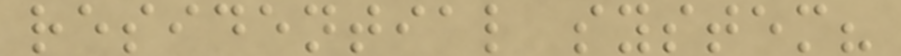residential system?
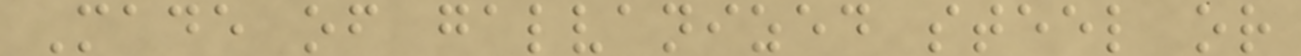Made of galvanized steel or
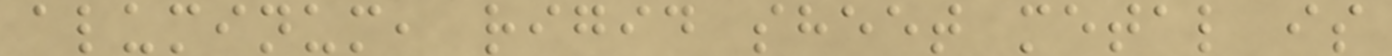aluminum, rigid sheet metal is
